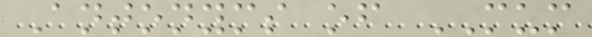Antonyms of MUM
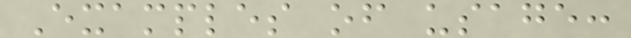Examples of usage:
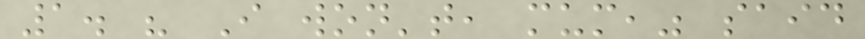1. " I won't, mum," said
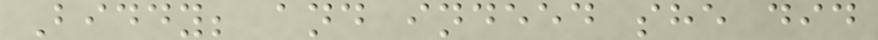Biddy; and indeed she did
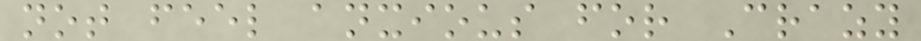not feel anxious for Crazy
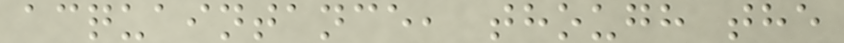acquaintance, though the
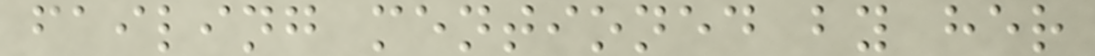failing mentioned by her
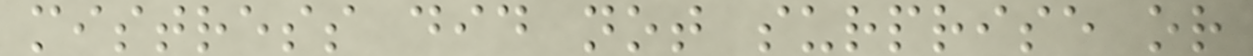mistress did not surprise or
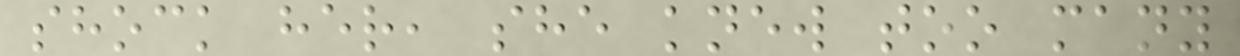shock her, she knew too many
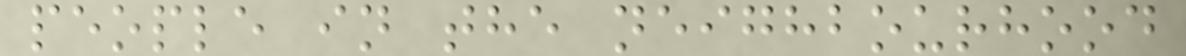people in the neighbourhood
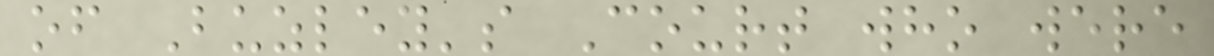of Buzley's Court who were
